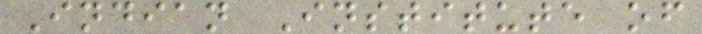Indian Institute of
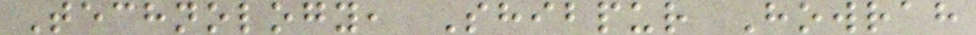Technology, Shibpur Howrah
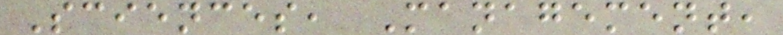Sciences, Management,
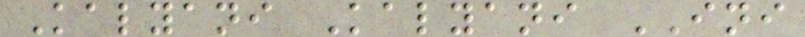Kalyani Kalyani INI
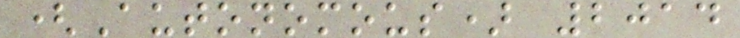(Autonomous) 2014
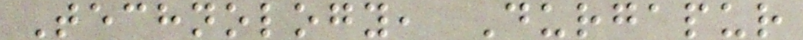Technology, Durgapur
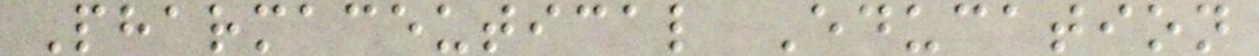Pharmaceutical Education
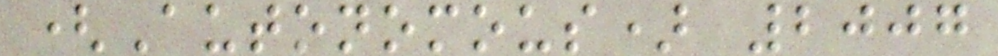(Autonomous) 2007
